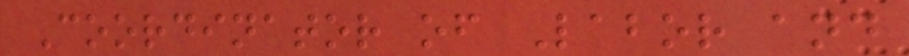Coordinator of Labor and
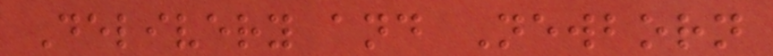Delivery and Newborn
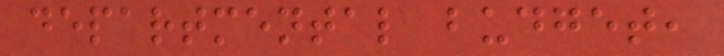departmental budget,
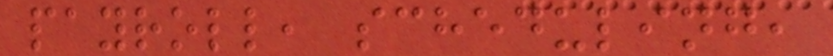payroll, scheduling,
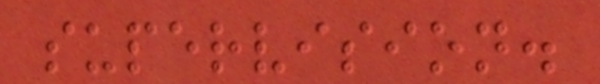supervision.
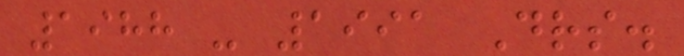1988 - 1991 Drs.
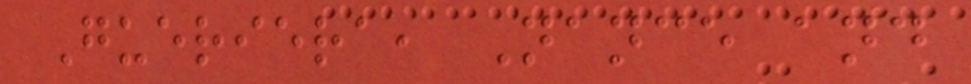Gueriera, Nance and
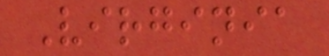Virginia
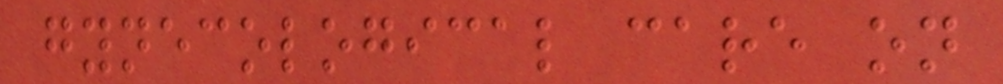gynecological care on
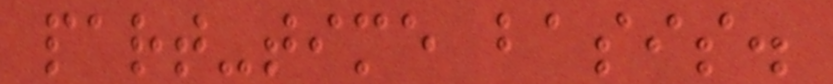part-time basis.
